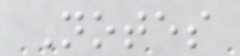Notes
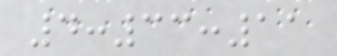4:33:11
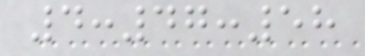4:47:58
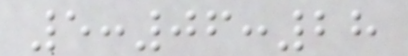5:06:28
